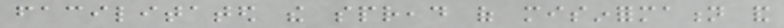facilitated the spread of misinformation and
